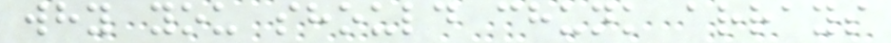why you should chunk arrays
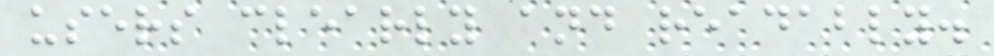users clearly and readably.
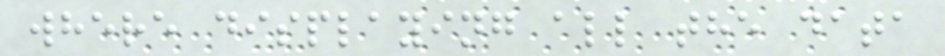where displaying all the data
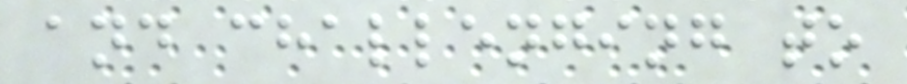and challenging to
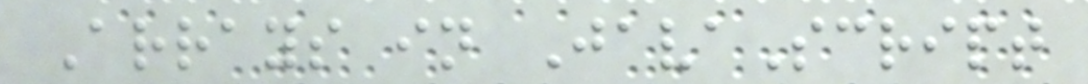Arrays in JavaScript
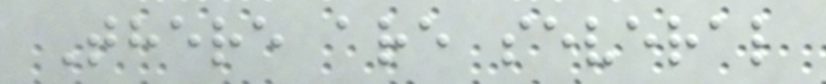There are several
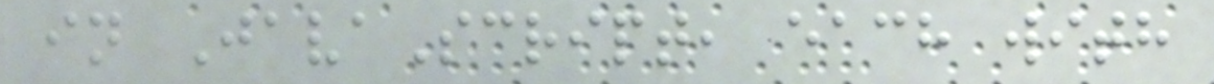in JavaScript, each with
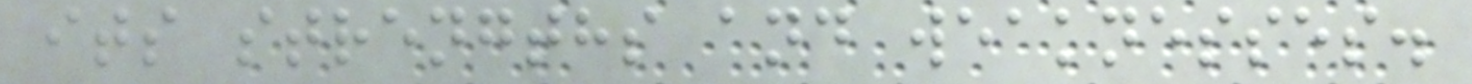its strengths and weaknesses.
